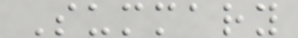Summary
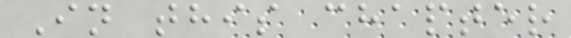In this chapter
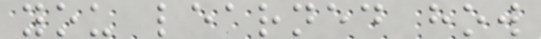you learned how
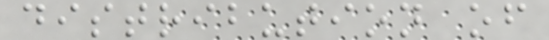distribution of
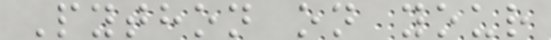Python on your
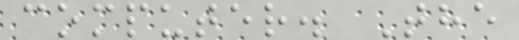computer. The
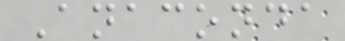Anaconda
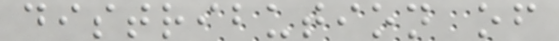distribution of
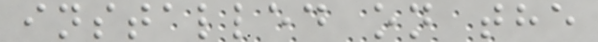installed on the
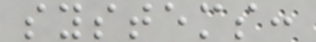systems:
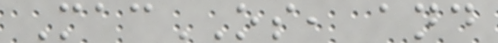MacOS, and
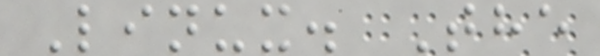Linux. The
